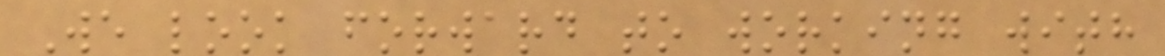We look forward to working with
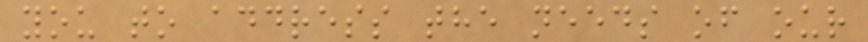you to address the needs of our
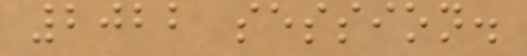2022 session.
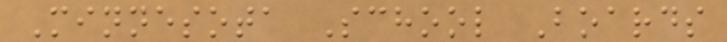Minnesota School Boards
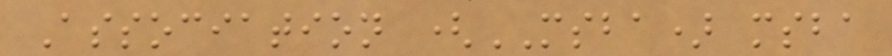Association (MSBA) msba
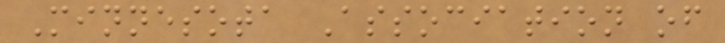Minnesota Association of
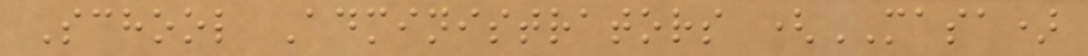School Administrators (MASA)
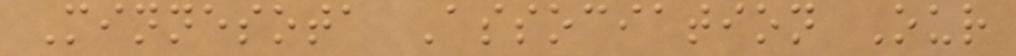Minnesota Association Our
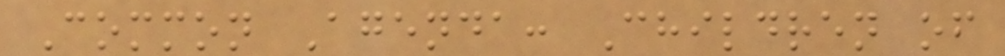Common Agenda: Children of
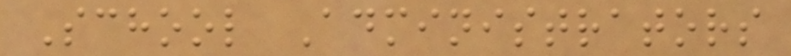School Administrators
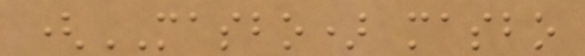(MASBO) masbo
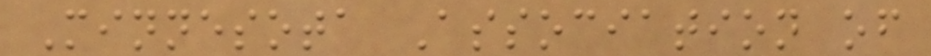Minnesota Association of
